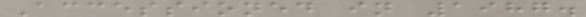Accessioned in 1987.
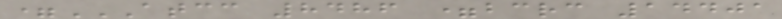=ATCC 8486 =BCRC 14401
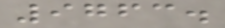9763.
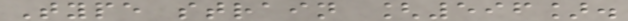Type strain [596].
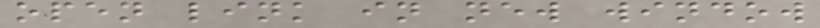open link in new window
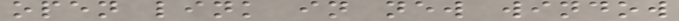open link in new window
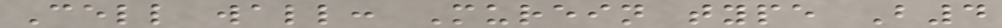Cell wall: Murein type B4
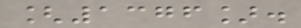[1376].
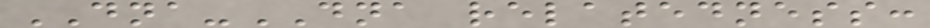DNA-DNA relatedness:
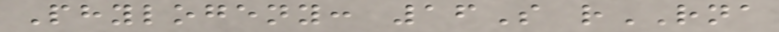Phylogeny: 16S rRNA
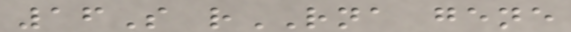16S rRNA gene
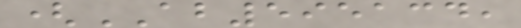(AB595134,
